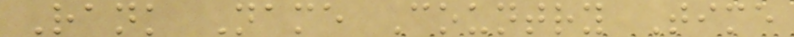Rank Name Country Time
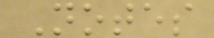Notes
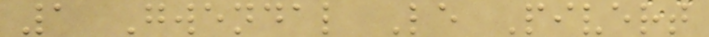1 Gwendal Le Pivert
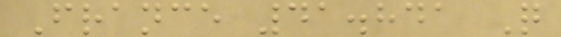France 41.841 Q
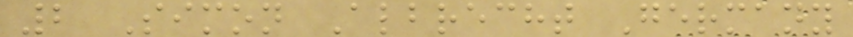2 Simon Albrecht Germany
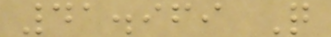41.969 Q
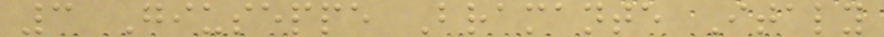3 Giuseppe Bramante Italy
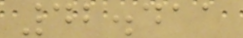42.411
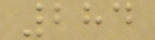284
